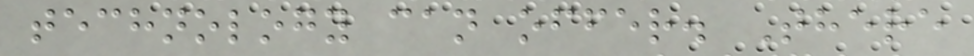technology can offer. There
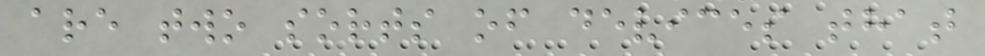are two sorts of devices that
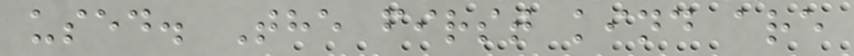used. The first kind are
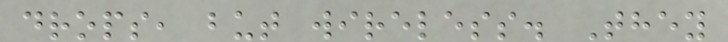drops, but wireless. They
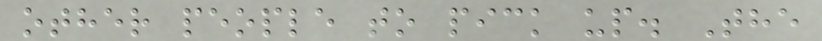other people to pick up. The
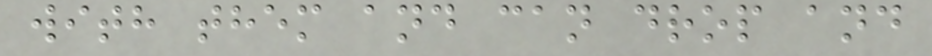with them and can drop and
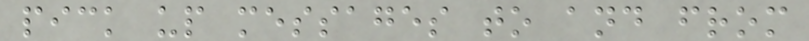pick up messages to and from
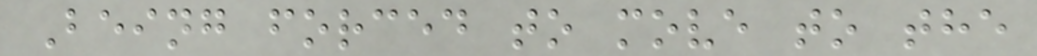Being forced to move to the
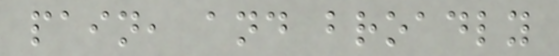pain, and broadly
